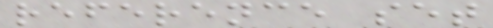reference set
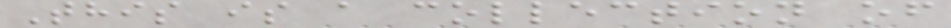This is a collection of
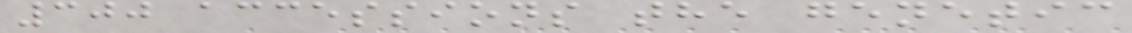300 accessions the genetic
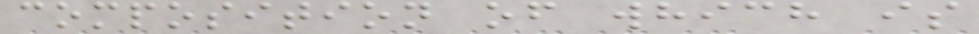composition of which is
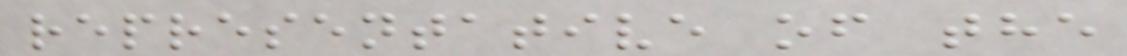representative of the
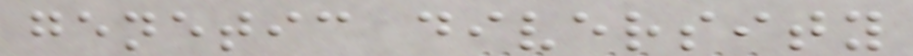genetic diversity
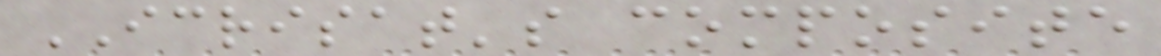ICRISAT's composite
